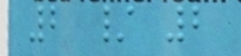2 / 2
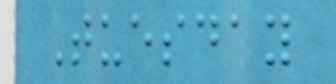Tuesday
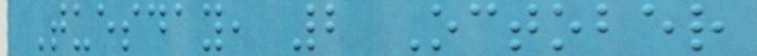Tuesday, 2 October
